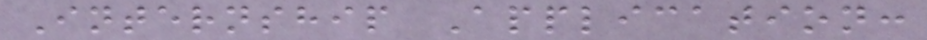Internship Application:
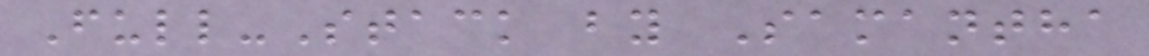Full-Stack by Samantha
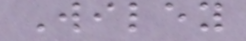Wiley
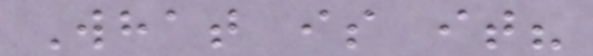What is it?
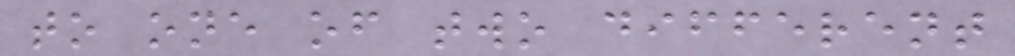to one of two different
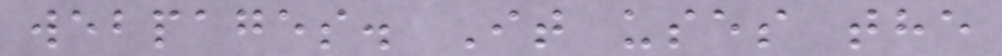webpages. It uses the
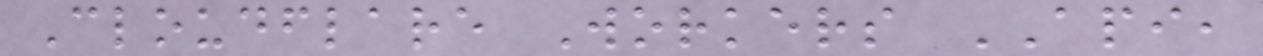Cloudflare Workers API,
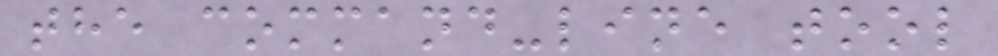the command-line tool
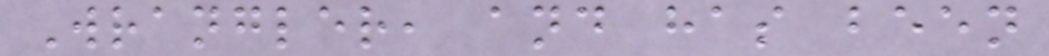Wrangler, and has been
